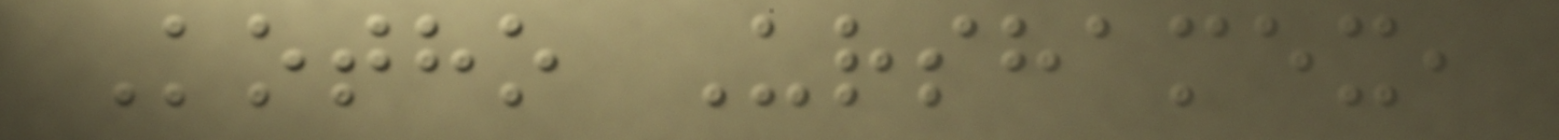Kotho Urshamex,
